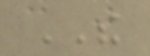THE
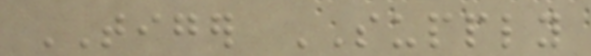TIGER SUPPLY
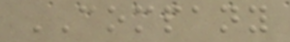COMPANY
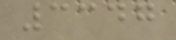3347
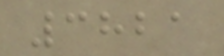3821
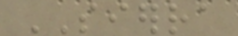SIERRA
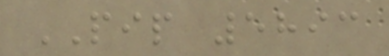PIP 5893
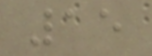15
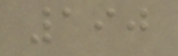190
